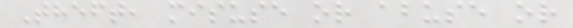Theft, misuse or abuse or
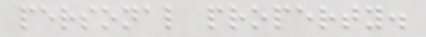personal property.
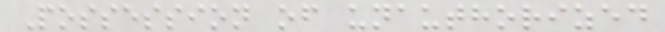Possession of unauthorized
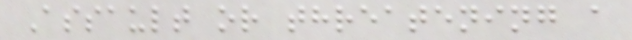Assault or threatening a
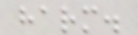harm.
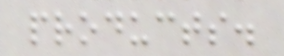products.
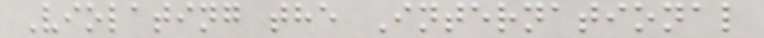Violating the International
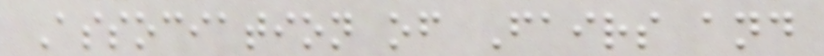Association of Fairs and
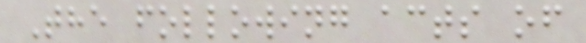The following acts of
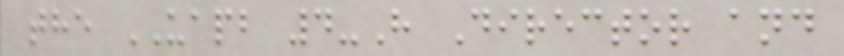the UAPB 4-H Director and
